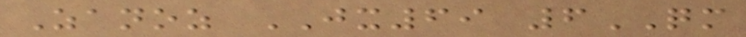Zanoz JX69 6QM
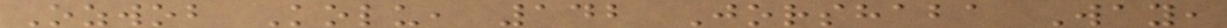Ozwob Kolu, 142 Jorshaba Way,
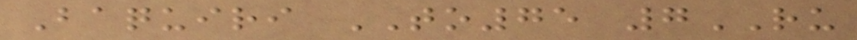Baquiri TO75 7RU
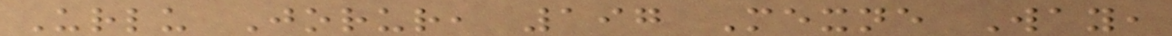Urlu Jorur, 197 Mexne Way,
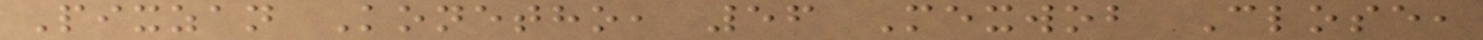Pixzan Konetho, 56 Mexwob Close,
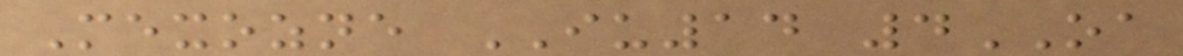Mexozne IU14 4OA
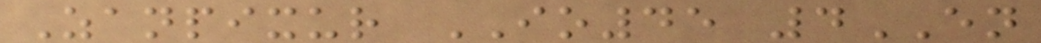Zanpixur IO45 4EN
